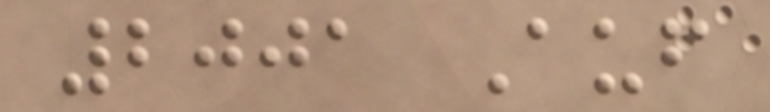2001 Auf
